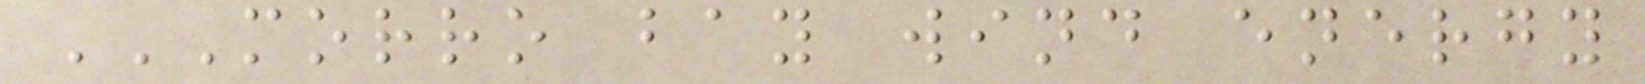MORRO BAY WIND ENERGY
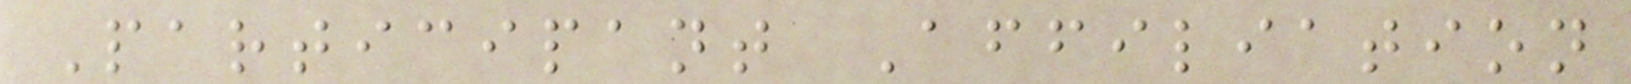Participant Affiliation
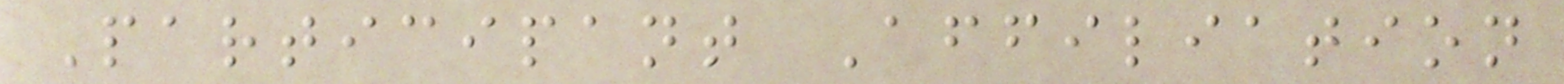Participant Affiliation
